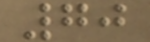70
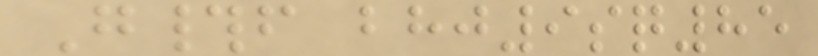G#f bhj9sq85
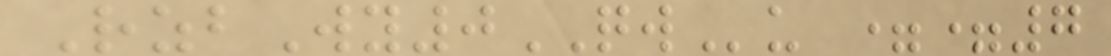RzbWy0QWu ==7
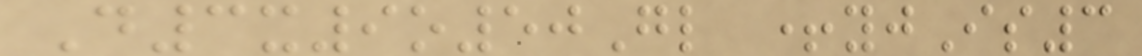D3x9o50Gl +yjIs3
